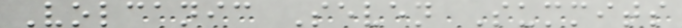Volcanic Seven Summits
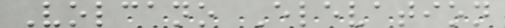Volcano Elevation
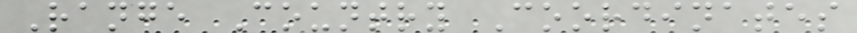Range Country Coordinates
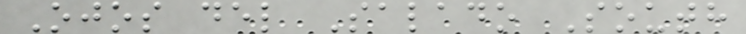Ojos del Salado South
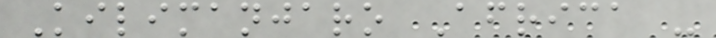Kilimanjaro Africa -
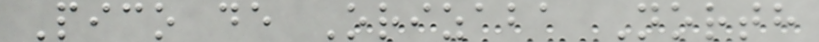Pico de Orizaba North
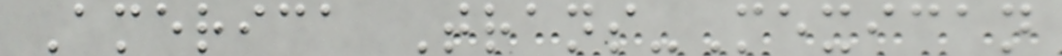America Trans-Mexican
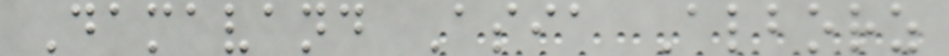Damavand Asia Alborz
